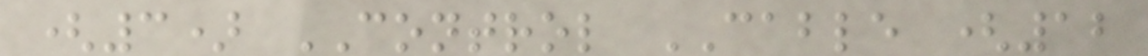(3) CONTROL CABLE (12
